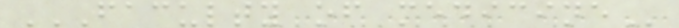FACULTY OF MEDICINE
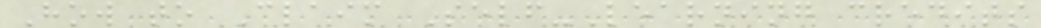How to Claim Self-Learning credits
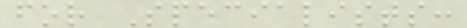for Specialists:
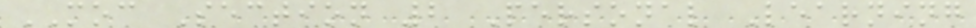MOC Section 2 Personal Learning
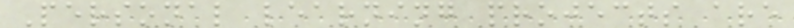Personal learning projects are
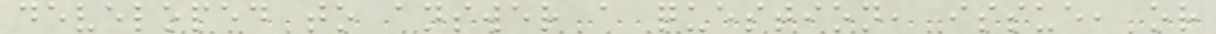developed to answer a question, issue, or
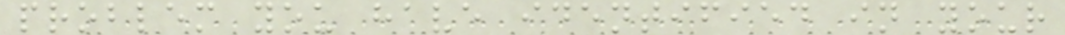problem you have identified in your
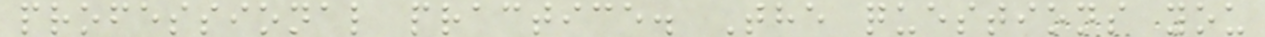professional practice. The questions you
